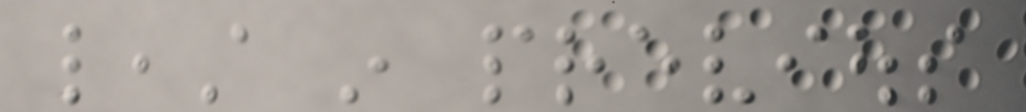least in previous
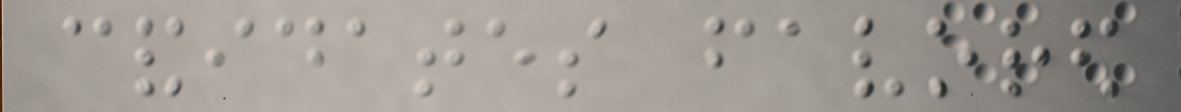candidates favored
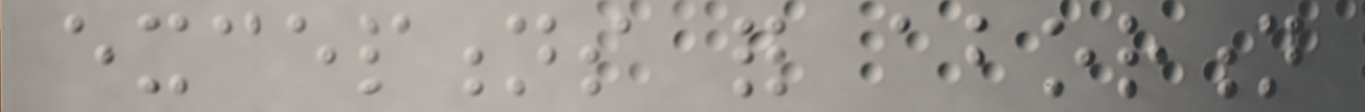exceptions for abortion
